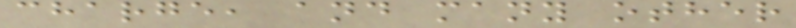charge, and many other
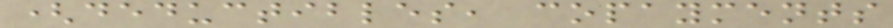(deductibles, copayments
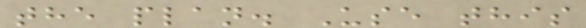the plan. Use this
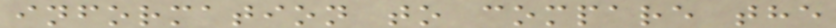information to compare the
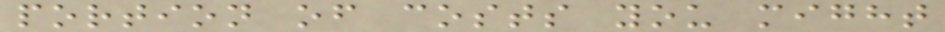portion of costs you might
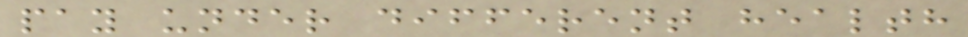pay under different health
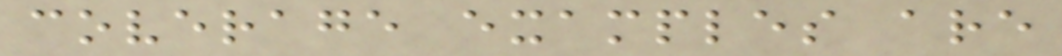coverage examples are
